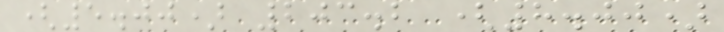(5.00) 203.2 (8.00)
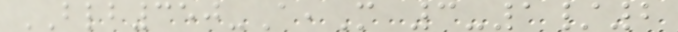BLB350-A,M 3-1/2
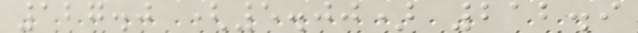127.0 (5.00) 212.9
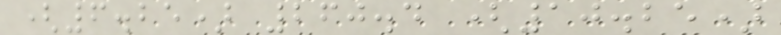(6.25) 260.4 (10.25)
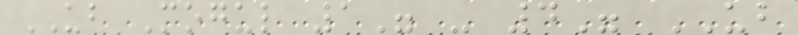UB Mogul 1" - 4" UB
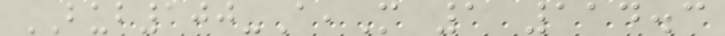BUB100-A,M 1 114.3
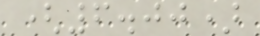(6.00)
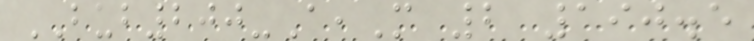BUB200-A,M 2 190.5
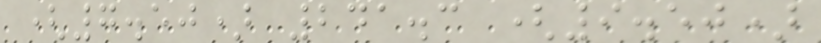(7.50) 241.3 (9.50)
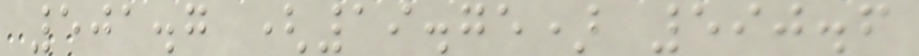501.7 (19.75) 590.6
